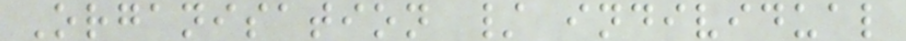Organisation / individual
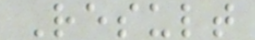Result
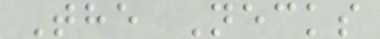The Necks
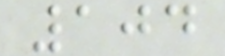104
